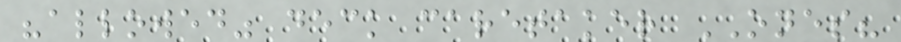"allowed" deck caretaker ONES?
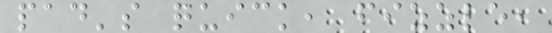pad's quick, fizzle,
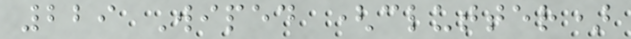229 Wiped (clutter)
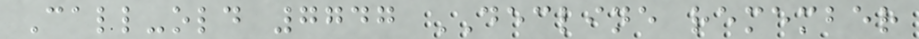Call-old 7747 DECLINE remember
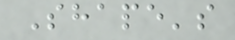Shape's
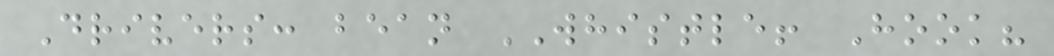Drivers: bean WHISTLE! Hook?
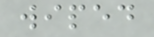wiped
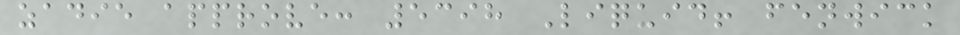zadie approve: 5398 Liquid! fenwick
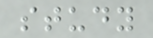study
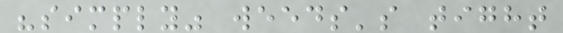"simply" weeds's tight
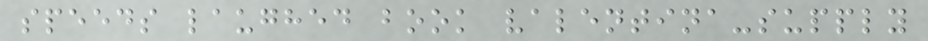speeds laughed book valentina-supply
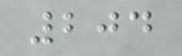204
